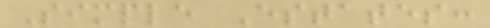Simple Estates:
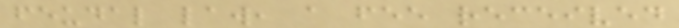feudal law, a fee received
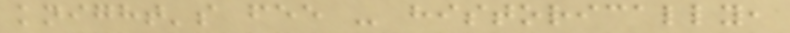knight's fee - historically,
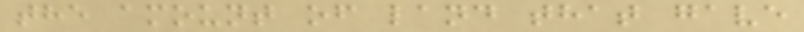the amount of land that gave
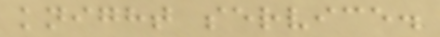knight service.
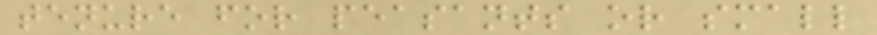tenure for peasants or small
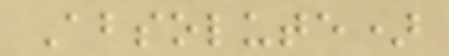Absolute)
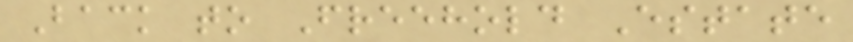Back to Freehold Estate
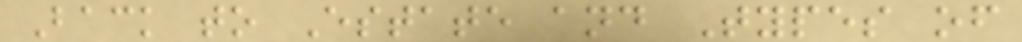Back to Estate and Types of
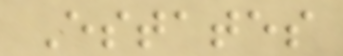Estates
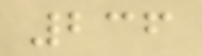236
